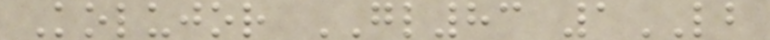Kolujor GL83 1LB
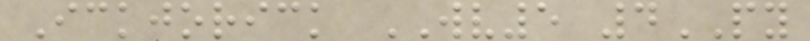Ickjorick WV5 4PY
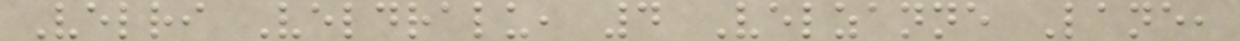Velri Veldralu, 4 Velzanne Lane,
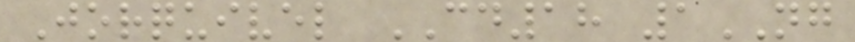Jorquivel CD18 1NG
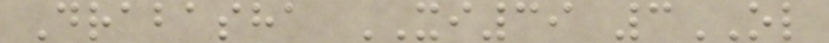Drabasha XI39 3OL
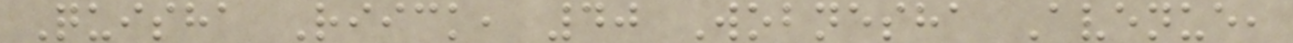Quisha Riick, 40 Wobnesha Avenue,
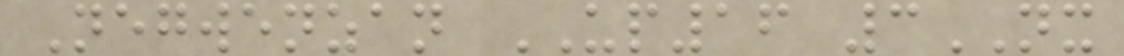Negwenzan UP16 3NX
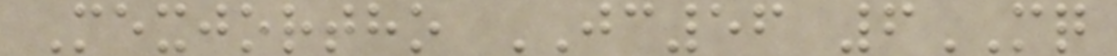Mexjortho JC56 6MQ
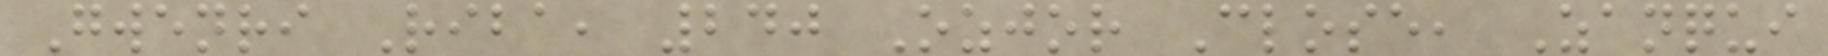Gwenri Riba, 240 Ozjor Close, Zanqui
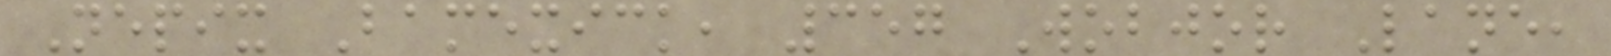Nepix Bamexick, 357 Wobjor Lane,
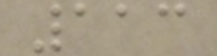113
